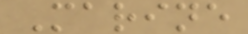Marine
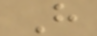H
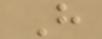H
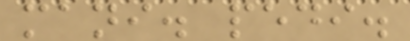mani. pedi.
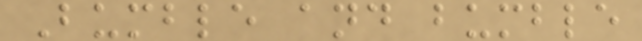Bumble and bumble
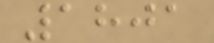1801
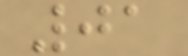01
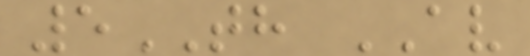5TH AV
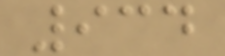934
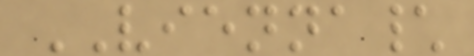VIENNA\
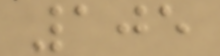105
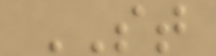ST
